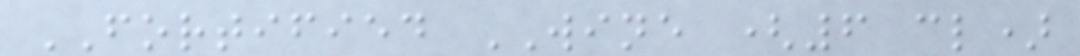FORTIFIED WINE (6 cl)
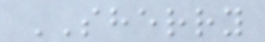SHERRY
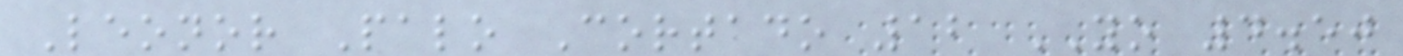Leonor Palo Cortado 12 YO 4.50
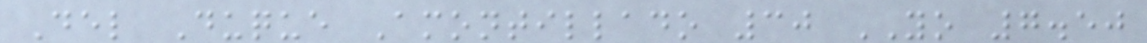Del Duque Amontillado 30 YO 7.50
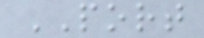PORT
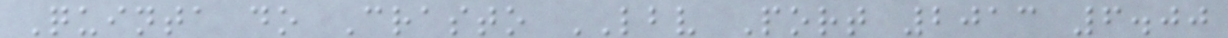Quinta do Crasto LBV Port 2013 6.00
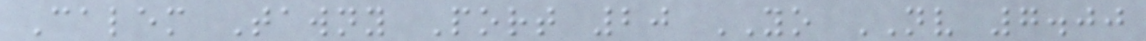Calem Tawny Port 20 YO NV 7.00
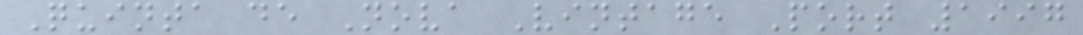Quinta de Nova Vintage Port 1997
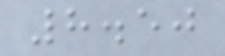8.50
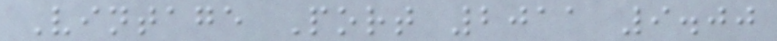Vintage Port 2011 9.00
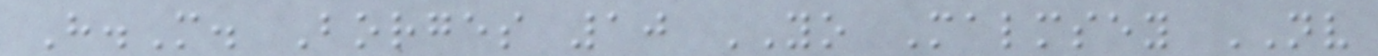H.M. Borges 10 YO Malmsey NV
